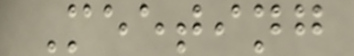Meeting
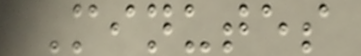Minutes
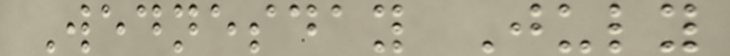Wednesday July
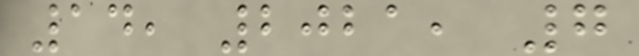14, 2021, 7
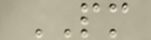PM
